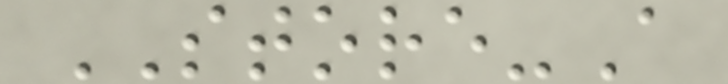STORE-A
